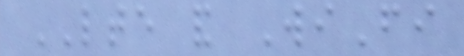LTE and WiFi
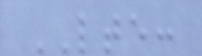LTE:
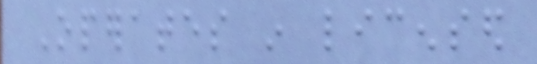Operates in licensed
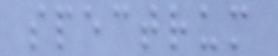spectrum
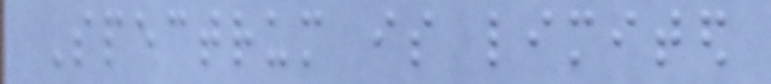Spectrum is limited
